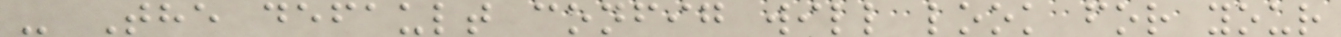- The default config will look for your
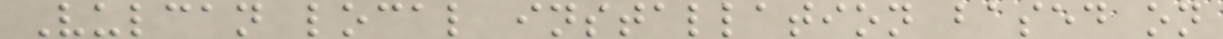Vulcan local installation based on
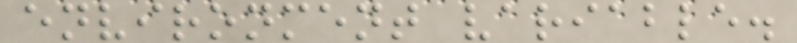environment variable.
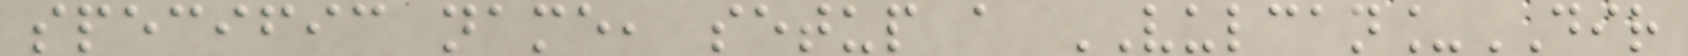specific name, setup a VULCAN_DIR
